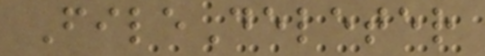FileDeleter
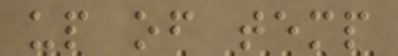up of temp
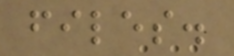files.
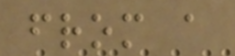from a
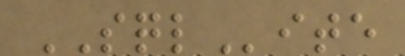SQLite
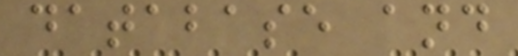database and
